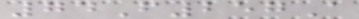74F257A
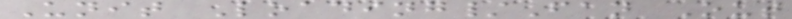Unit Loading/Fan Out
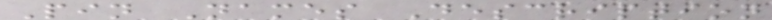Pin Names Description
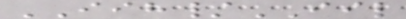IIH/IIL
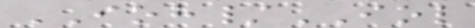IOH/IOL
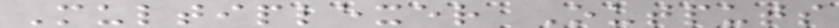Multiplexer Outputs
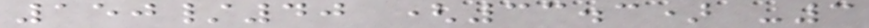150/40 (33.3) -3
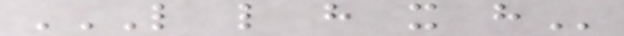L L H X H
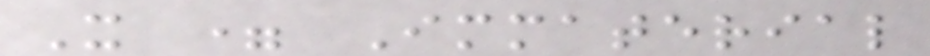X = Immaterial
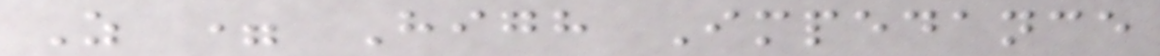Z = High Impedance
